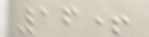16+
